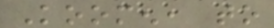Koomen, to
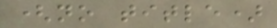(no title)
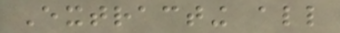Extracting all
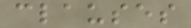clauses
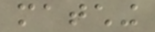matching
